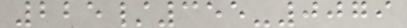225/355-0079
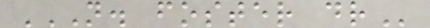N. FOSTER DR
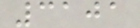3101
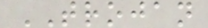TROJAN
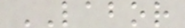LABOR
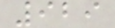929
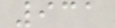931
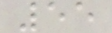55
